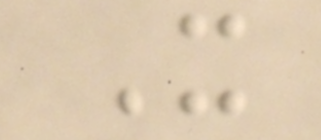It
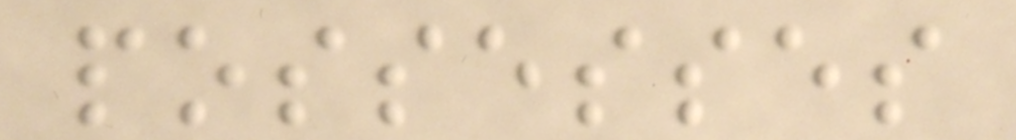possesses
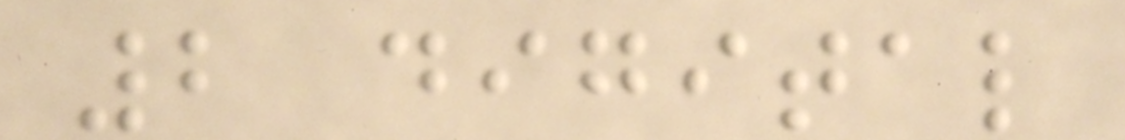2 digital
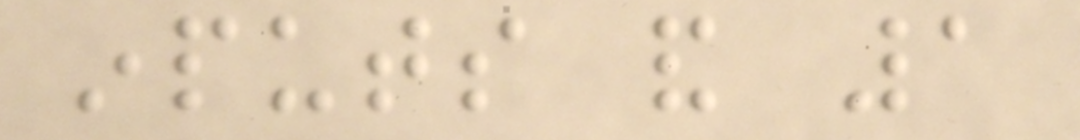inputs and 1
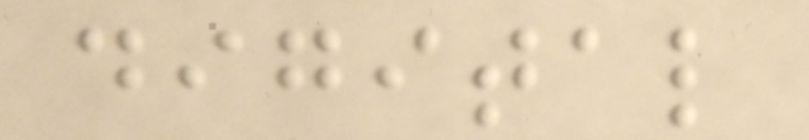digital
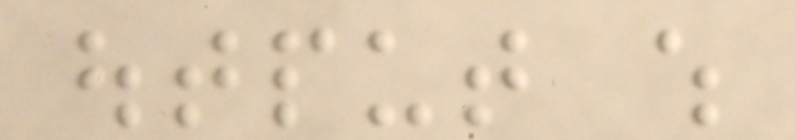output which
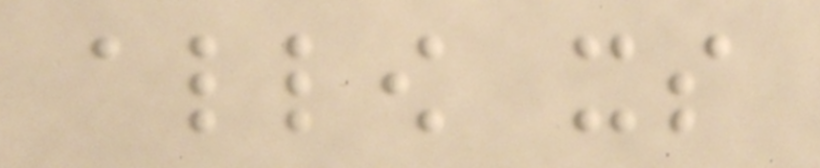allow its
